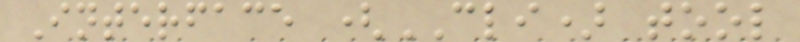Interface (CLI) tool
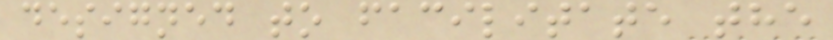designed to facilitate the
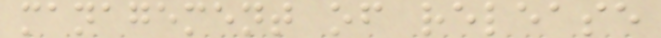management of release
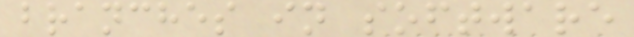branches in software
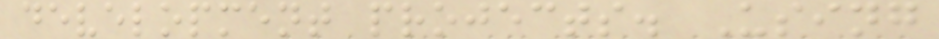development projects. Using
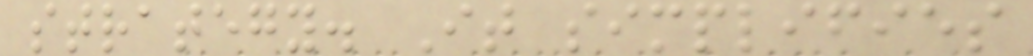strategy. It simplifies
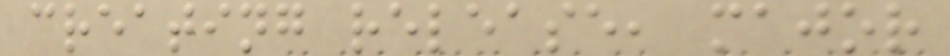creating release, major
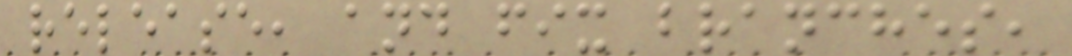release, and fix branches,
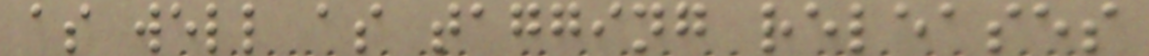as well as tagging releases
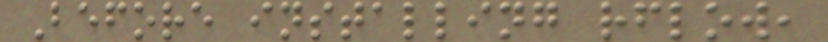Before installing rflow,
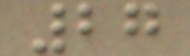27
